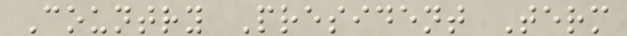Country President Term
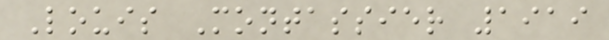Louis Montassier 1919
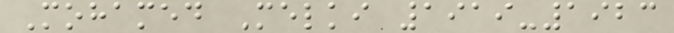Mohamed Melki 1919-1923
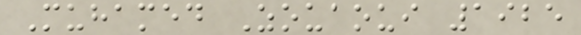Muhamed Zouaoui 1925
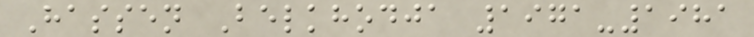Hassen Belkhodja 1971-1981
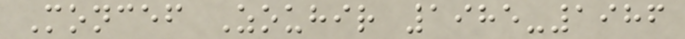Moncef Zouhir 1985-1986
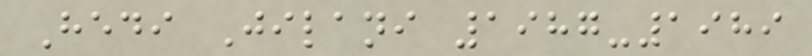Hedi Jilani 1987-1989
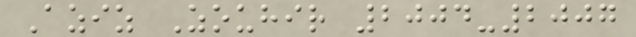Aziz Zouhir 2004-2007
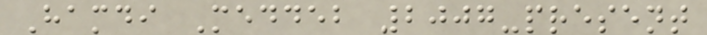Hamdi Meddeb 2007-present
